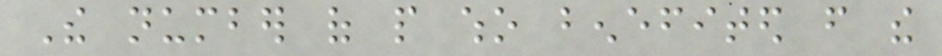The number of people who benefited from the
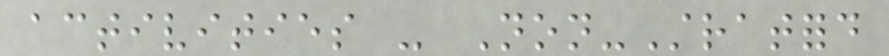activities - Non-Stratford
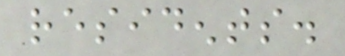residents.
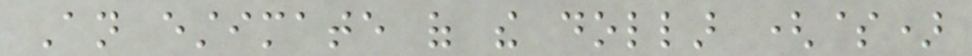An estimate of the dollar ($)
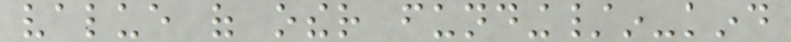value of other funding/in-kind
